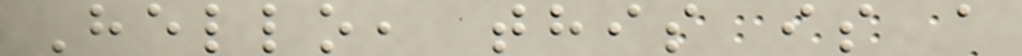Hello, this is a
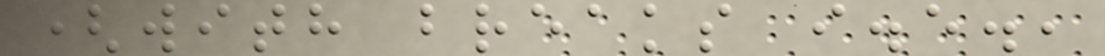(with breaks i.e.,
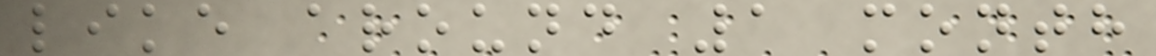like around 1 month
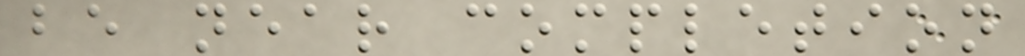be near completion
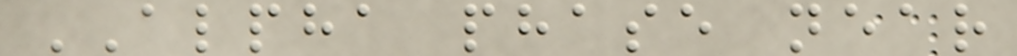ALPHA phase near
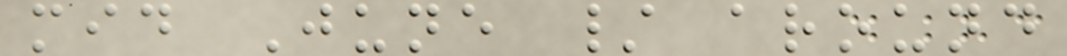mid June / around
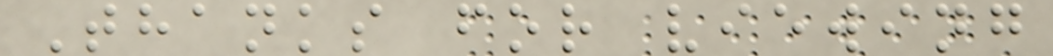Thanks for viewing
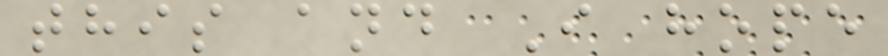this and I hope
